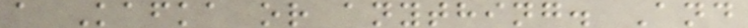a Kafka or anything. And
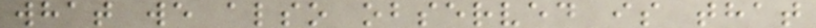what we also observed is that
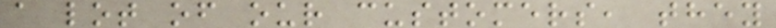a lot of our customers, they
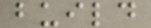build
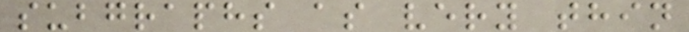subgraphs as very thin
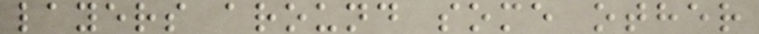layers around some other
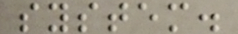system.
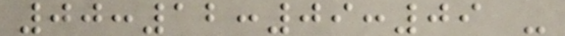00:12:09:09 -
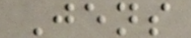Jens
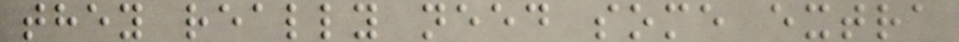they really need some extra
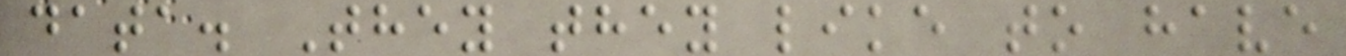data. They they like to have
